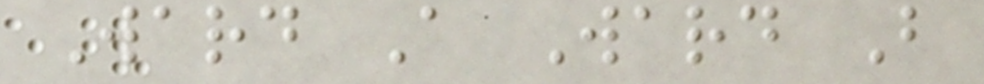Ward A Ward B
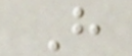H
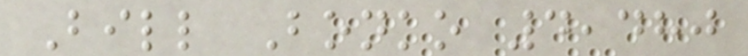Bill Bonko 4,480
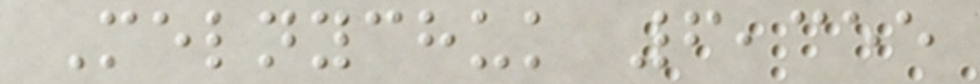Melnychuk 6,355
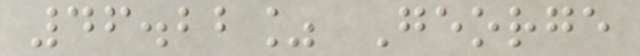46.22% George
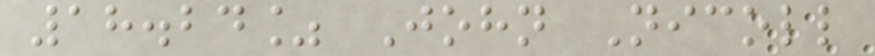18.24% John Nicoll
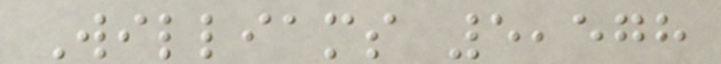Williams 5,578
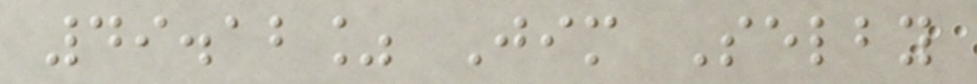49.12% Jim Selby
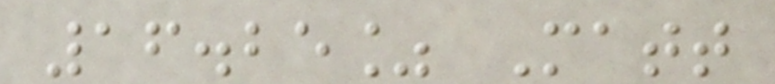16.25% Matt
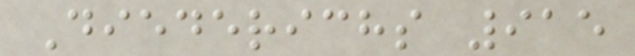Diederichs 915
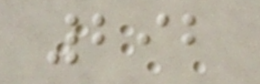292
